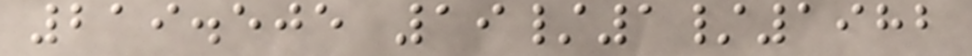219.505 19/1/1982
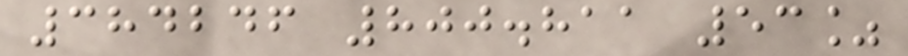384246 800.811 53%
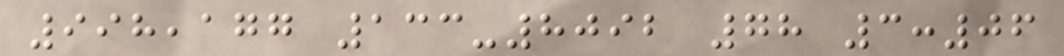998,177 133-8092 78 3:06
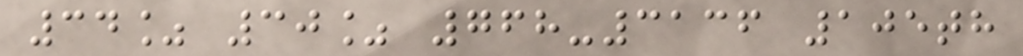34% 30% 768-3136 105th
